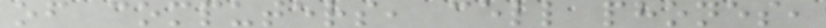of computers, cell phones,
